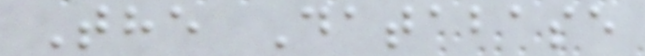The Database
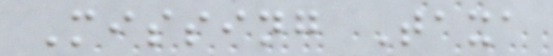Missing Taxa
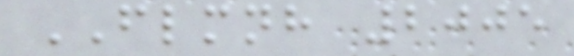FLMNH 2005
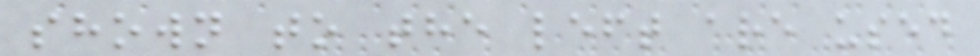shown to the left are used
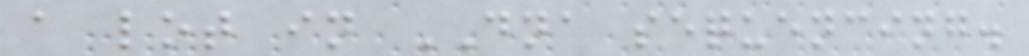a lot in DNA sequencing.
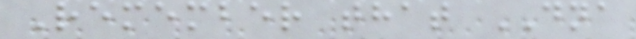Remember that DNA
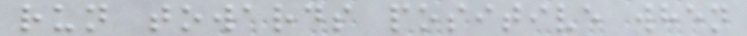run towards positive when
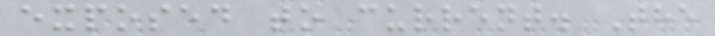exposed to current. The
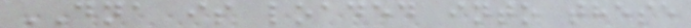DNA is loaded into these
